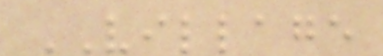VILLAGE
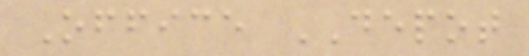Office DEPOT
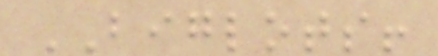BIGLOTS!
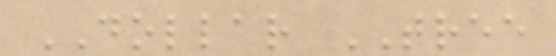DOLLAR TREE
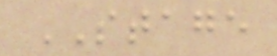STAGE
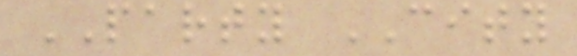PARTY CITY
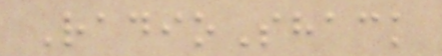RadioShack
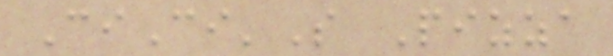CiCi'S Pizza
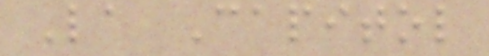La Capitol
